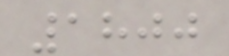1800
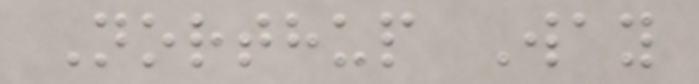Northup Way
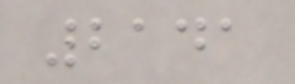2141
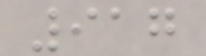917
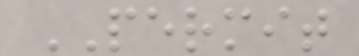PERMIT
